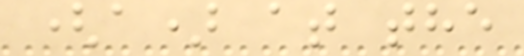(a) at the
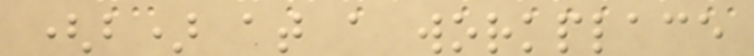(b) at a workplace
